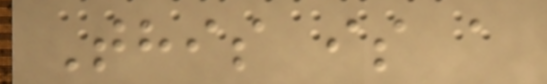This is a
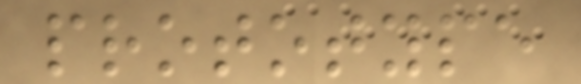prototype
